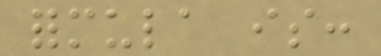formula is:
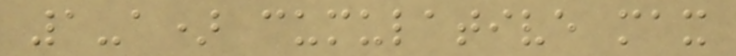1-a) cumulative max
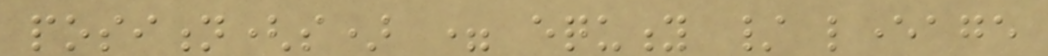position(s) = equity / leverage
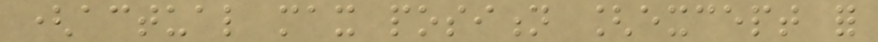(actual max position [except for
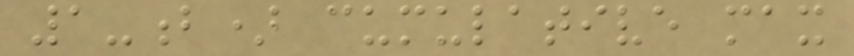1-b) cumulative max
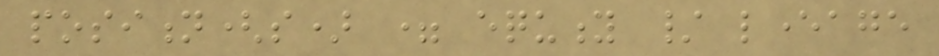position(s) = equity / leverage
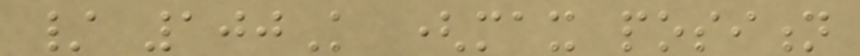/ 100K (max position
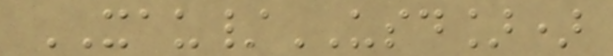XAU/USD])
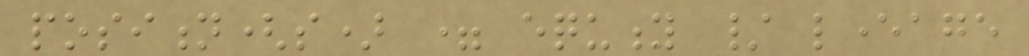position(s) = equity / leverage
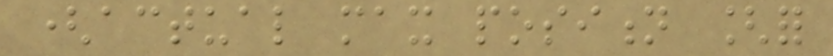(actual max position [for
